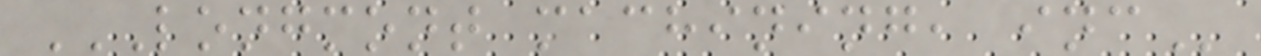LONGMONT MACHINING, INC
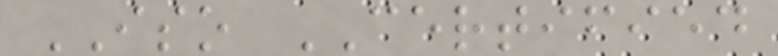ISO CERTIFIED
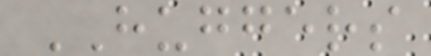HUGGERS
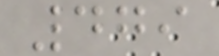479
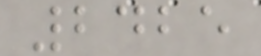2425
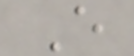E
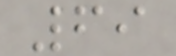69
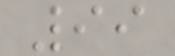99
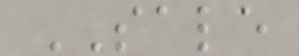SALE
